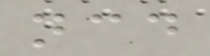ncd
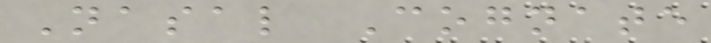Nasal Cognate
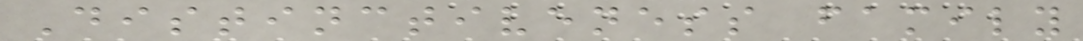Distinctiveness family
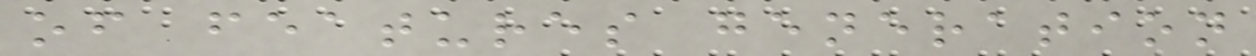of features generation
